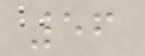56
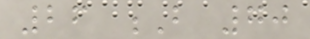26 B 70
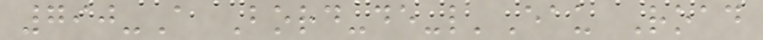790-A Bord-de-l'Eau Road
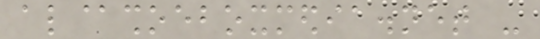al@shoeboxmedia.net -
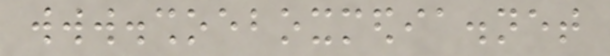www.shoeboxmedia.net
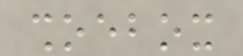shoebox
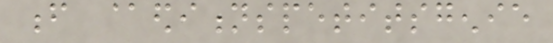f @editionspetitsgenie
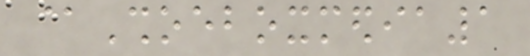@Shoeboxmedia1
